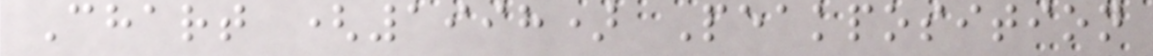Chart (1998) Peakposition
